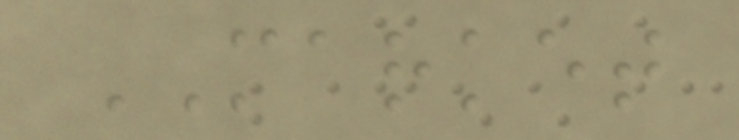MARKET
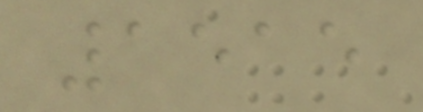1515
